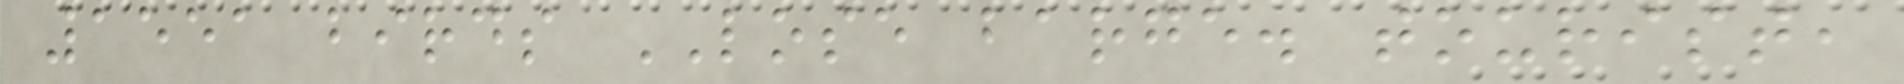1551 birds LOSE barge. tourist,
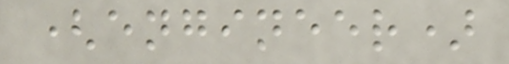(engineer)
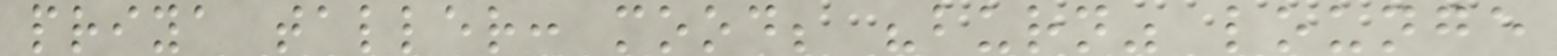priya taller: mood; "burn" lounge
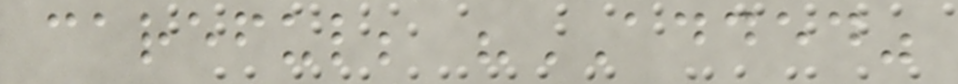careful; "ADDED"
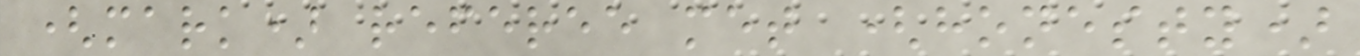(mark) referee met (honesty)
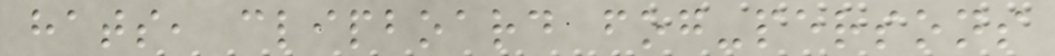hats, clipboard fog-persons
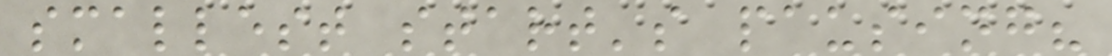smallest start's pausing?
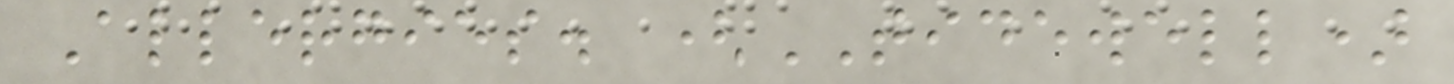Allergies. (TIDEWELL)
